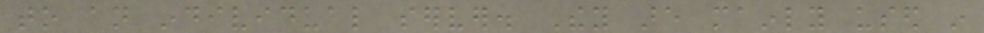to an individual server. They are mainly used in
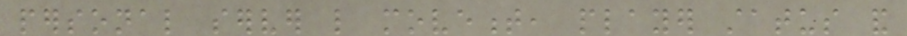personal server like movement, player status and
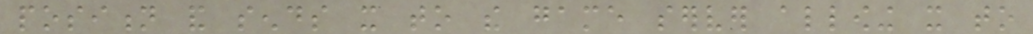position and sends it to the game server allowing it to
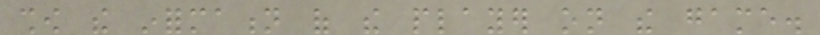show the information of the player on the game.
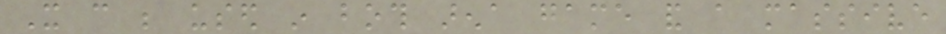It can be used in both arena game and a massive
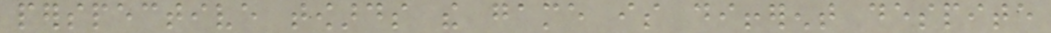perspective towards the game is different despite
